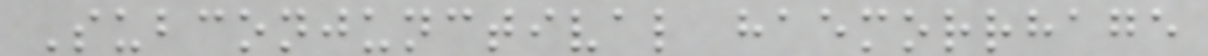Subconjunctival haemorrhage
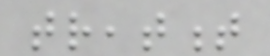treatment
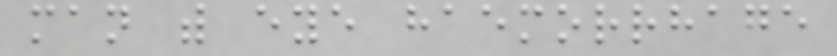man with eye haemorrhage
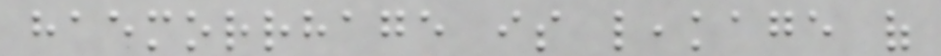haemorrhage is leakage of
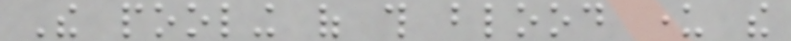The pooling of this blood under the
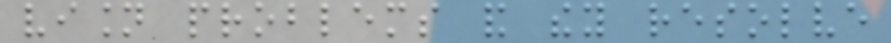vision problems and they resolve
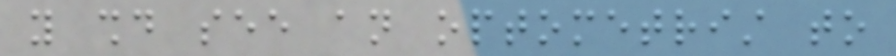you should see an optometrist to
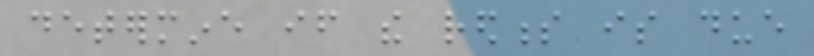determine if the redness is due
